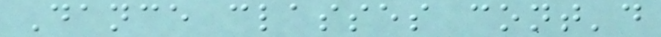Dance classes cont'd
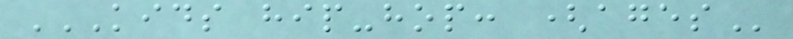KIDS HIP-HOP: (AGES
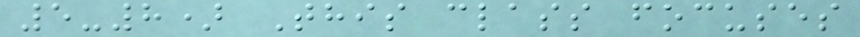5-8) This class focuses
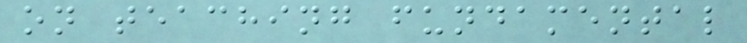on teaching fundamental
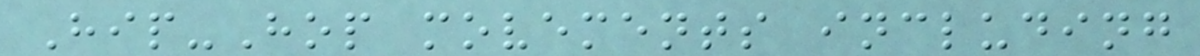Hip-Hop movements including
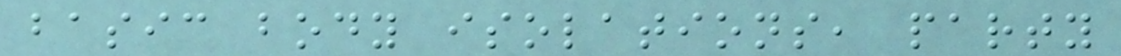basic body isolations, party
